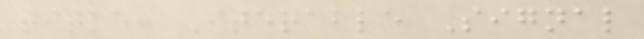title: Iterable Signal
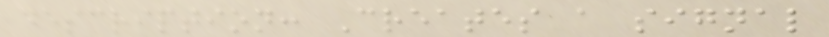description: Creates a signal
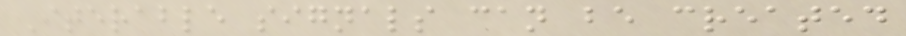Iterable signals can be created
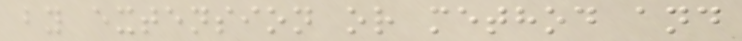by extension or method and
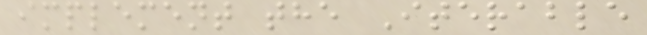implement the Iterable
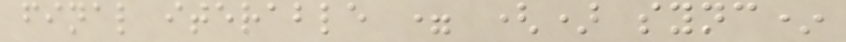final iterable = () sync*
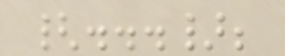{...};
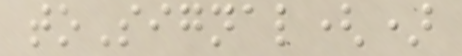toSignal()
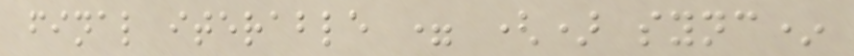final iterable = () sync*
